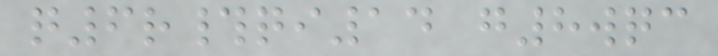q6r#qi14 g8wqc
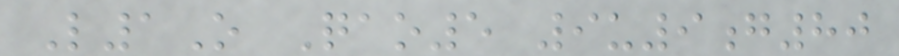L1O Qao5 9u9g80
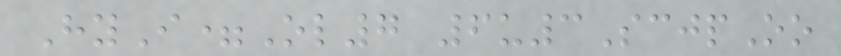HyI=Ol7 6u3ScjpOo
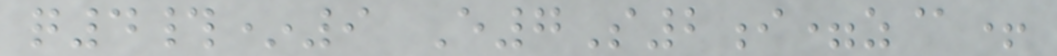q4#*9 E7S2i=z@+
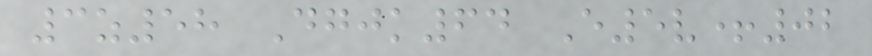3z58 Dgjk64 E5v+02
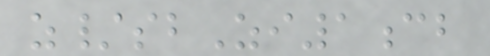z/sbZi1cb
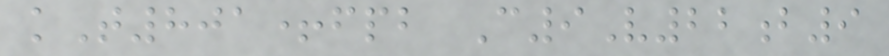kT801+fpb C9V22b9
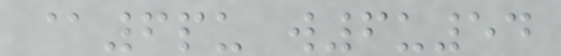@6pu w6u54
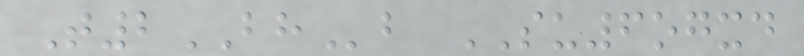T2BHb SU6ogxd
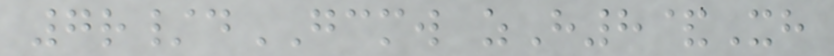7r/dGCMW zH8&Xh
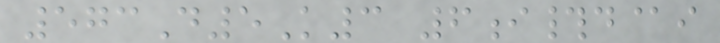573D5K3 6i#d@i
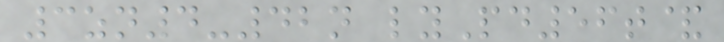3zn4-42n lyPd56t&
